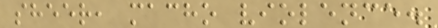sheer, macho violence.
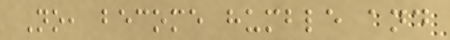No, become humble and
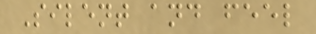Silent and feel
